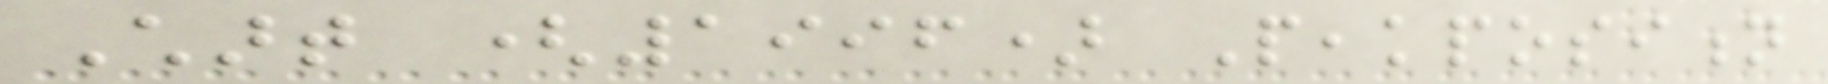Chart (1996) Peakposition
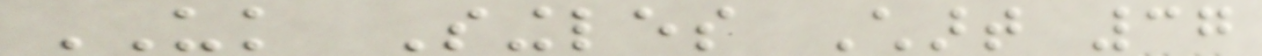UK Singles Chart 37
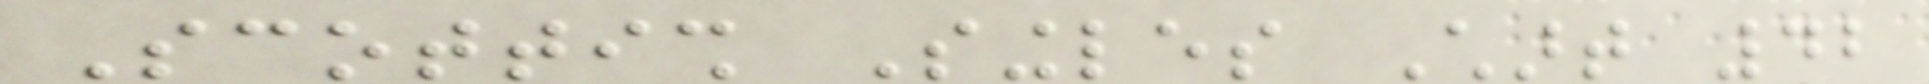Scottish Singles Chart 42
